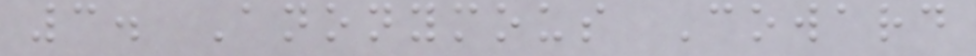3. Anonymous Coward
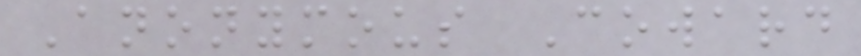Anonymous Coward
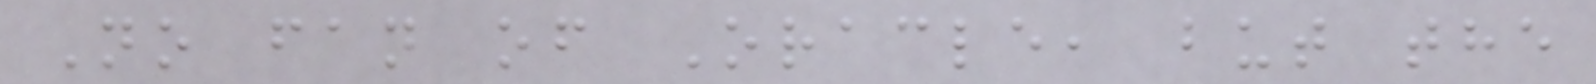No fan of Oracle, but the
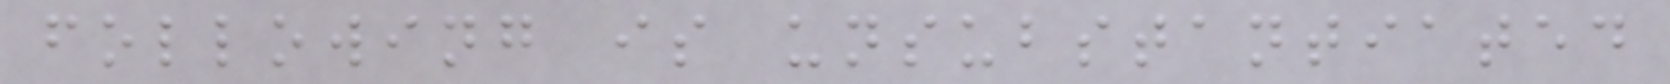following is unsubstantiated
